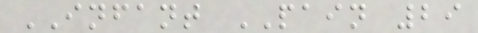INFANT PAIN 29
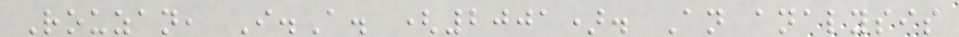Rouzan, I.A. (2001). An analysis
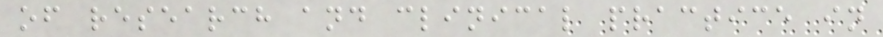of research and clinical practice in
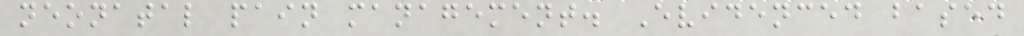neonatal pain management. Evidenced based
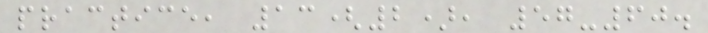practice, 13(2), 57-60.
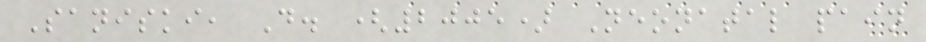Saniski, D. (2005) Neonatal pain
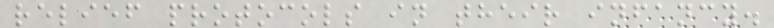relief protocols in their infancy.
